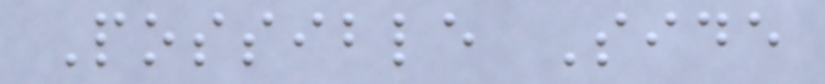Possible Side
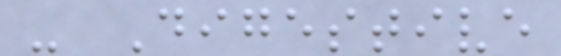- Digestive
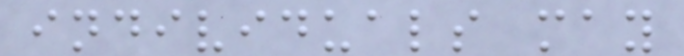individuals may
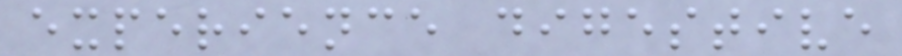experience digestive
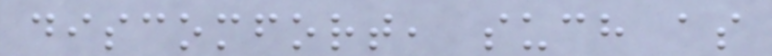discomfort, such as
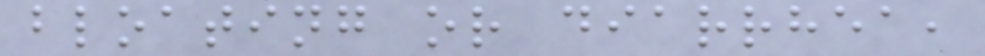bloating or diarrhea,
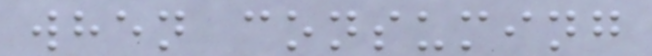when consuming
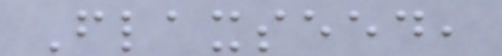Flaxseed,
